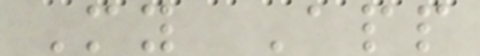My App
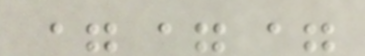===
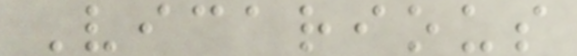Vicarious
